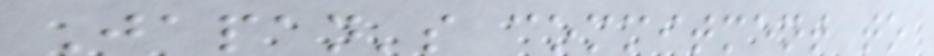Japan's commitment to
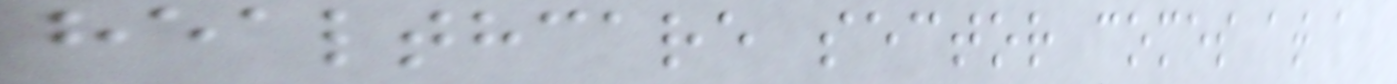healthcare sector comes at a
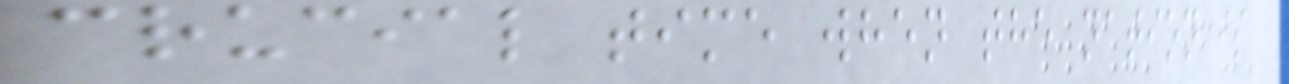crucial time when the nation is
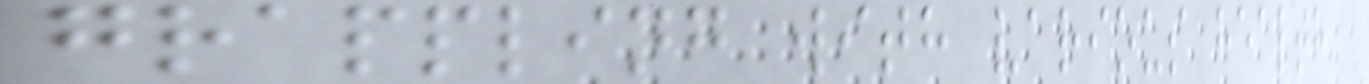grappling with various health
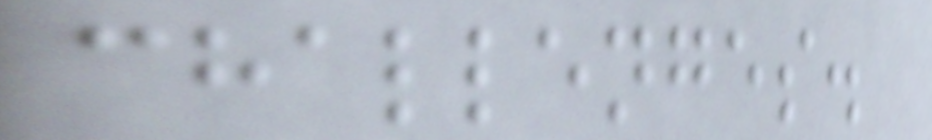challenges.
